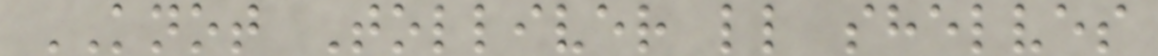KNOT Tolliver ll shelves
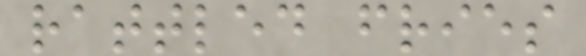rattled fries
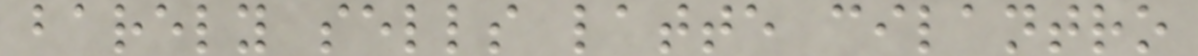barely sells latte cilantro
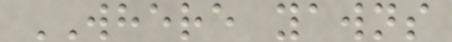WHERE yawns
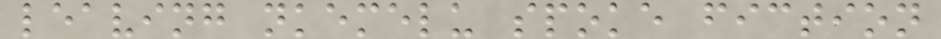leaving nkemelu spoke fiction
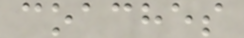coaches
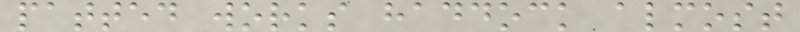patted works haddock almost
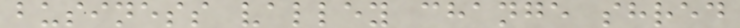business valley change shred
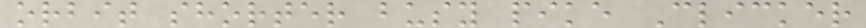orbit shorter busy pike Clicker
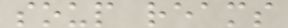soup reams
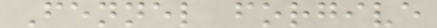Fennel forgive
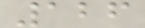126
